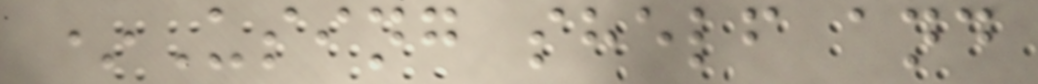*Using shelf and
